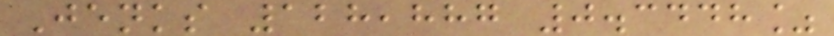Jenks 128,887 0.3448%
